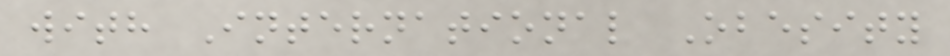with International Obesity
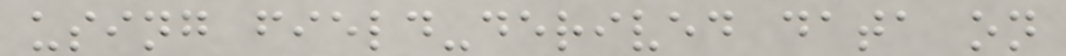using field-derived data on
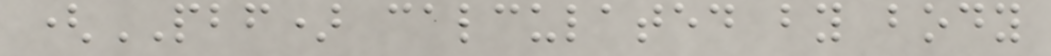(PBF) calculated by body
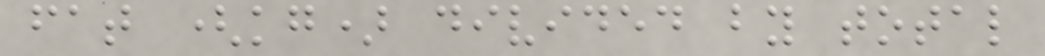fat (kg) divided by total
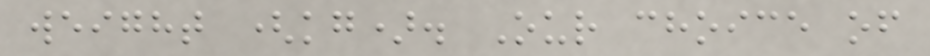weight (kg). Our choice of
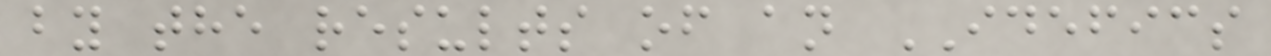by the results of an IDEFICS
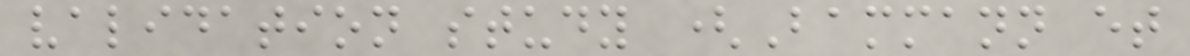validation study (Bammann et
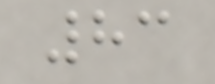83
